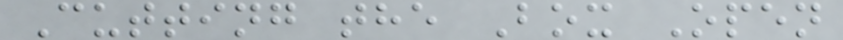Cutting the Box Open
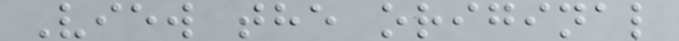View the original
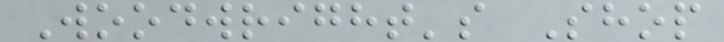Woodwright's Shop
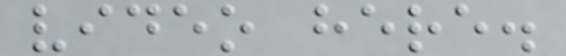video here.
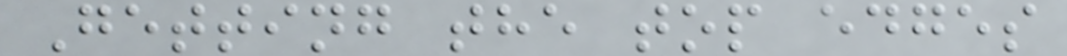Getting the top edges
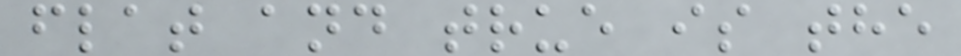flat and true is the
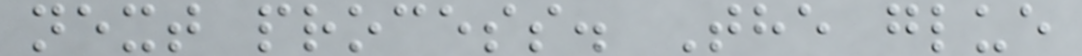next process. The glue
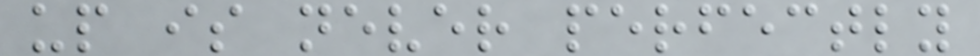up is never perfectly
